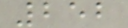252
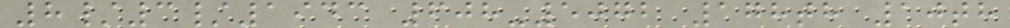8/3/1943 608-5072 178th 10th
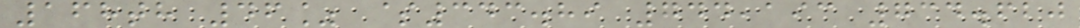168th 46% $343.89 744,193 734.620
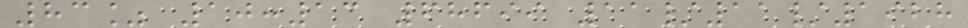83% 10:13 68699 11/11/1928
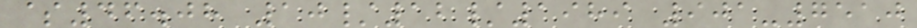$46.08 10/12/1989 901-7510
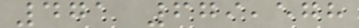471 679,578
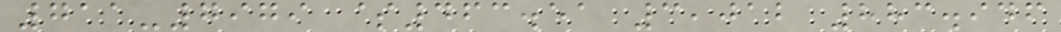711-7979 $463.51 3,012 883.946
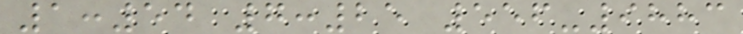1:54 7:25 556-9883
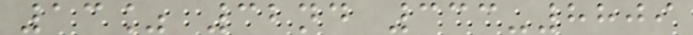13% 32nd 333-8809
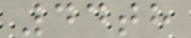44th
